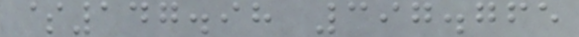$147.98 397.765
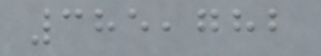385,782
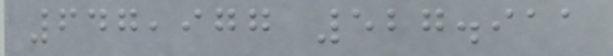647,977 527.911
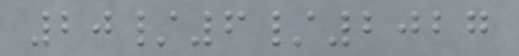20/6/2027
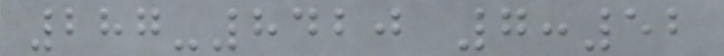287-8420 7:52
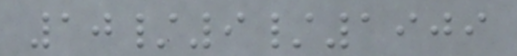10/9/1909
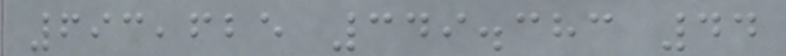693,625 349.383 44
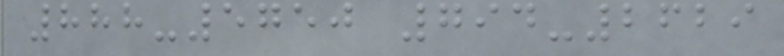888-5750 794-2629
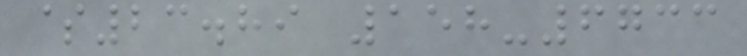$23.89 158-6733
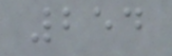254
